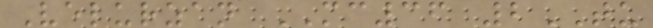Velurzan MC36 2TU
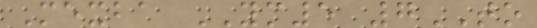Mexba YM5 7TO
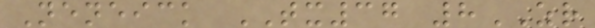Neneick TX37 8ZR
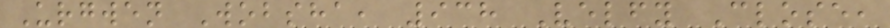Urgwen Wobsha, 938 Velfy Close,
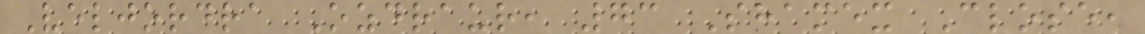Veljordra Ozdraur, 73 Shamex Close,
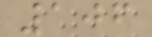106
